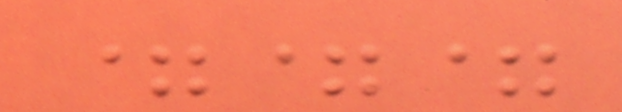===
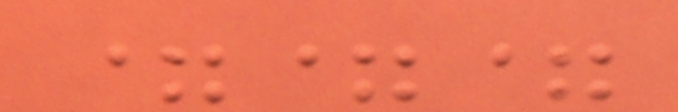===
